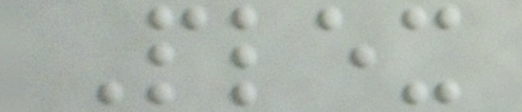Plex
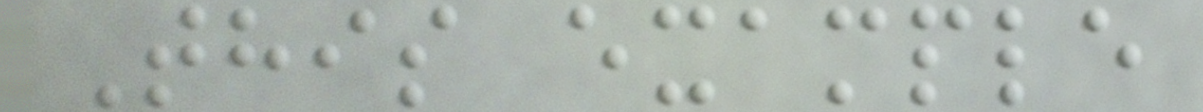This example
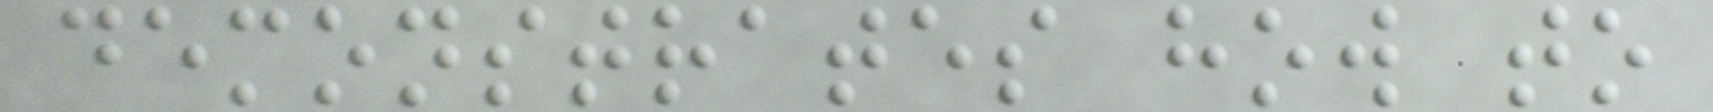demonstrates how to
